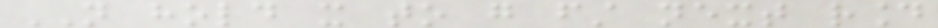NOT hold it to go first next round
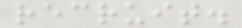recruit.
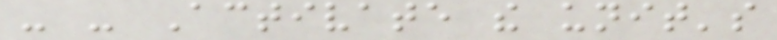- - Activate the unit's
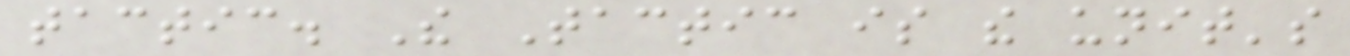tactic. The Tactic is the unit's
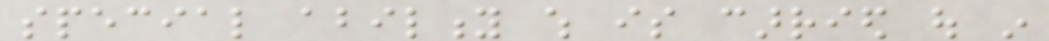special ability which is carried out in
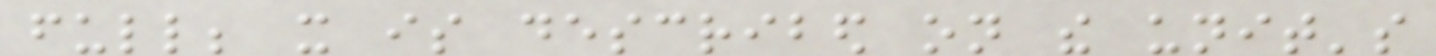full; it is described on the unit's
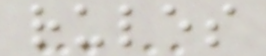rules
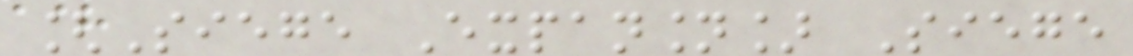[Siege Expansion] Siege
